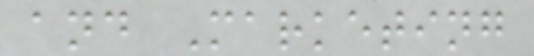and Marketing
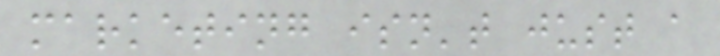marketing isn't just a
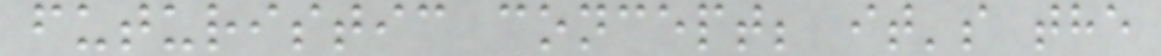futuristic concept; it's the
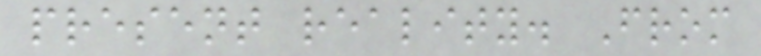present reality. From
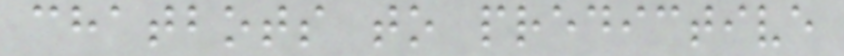chatbots to predictive
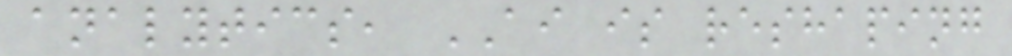analytics, AI is reshaping
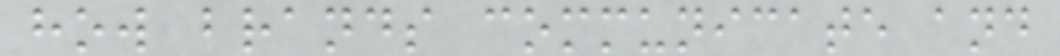how brands communicate and
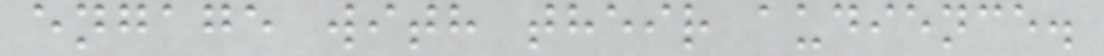engage with their audience.
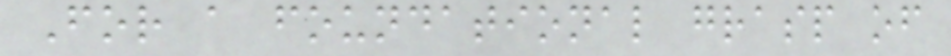For a foundational grasp of
